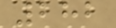282
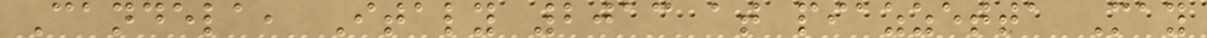Candela, Italy 2013 at piazzetta May
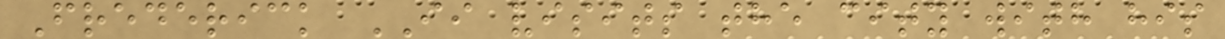Frederick II visits the city with his
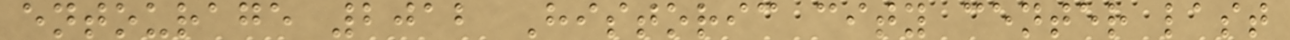entourage 2012 Historic city center last
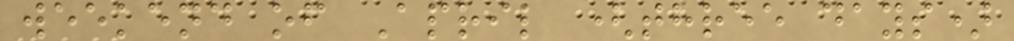weekend of April (three days)
